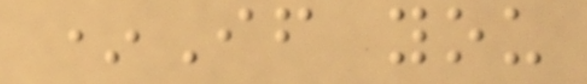*If you
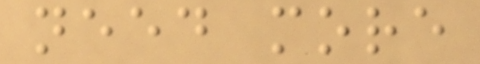need more
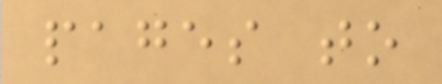pages to
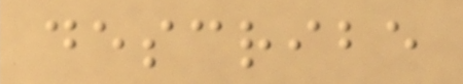describe
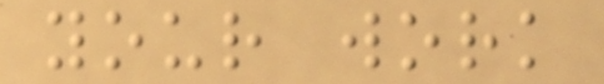your work
